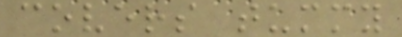covers tummy
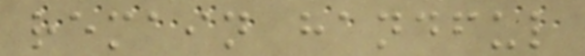remain handful
